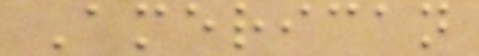American
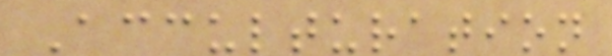Acculturation
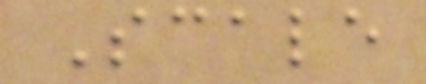Scale
